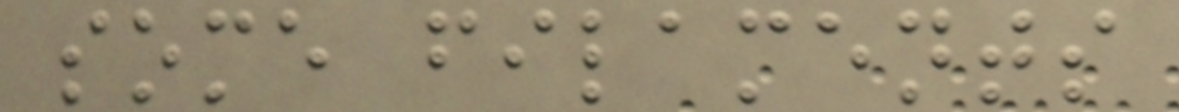some filaments
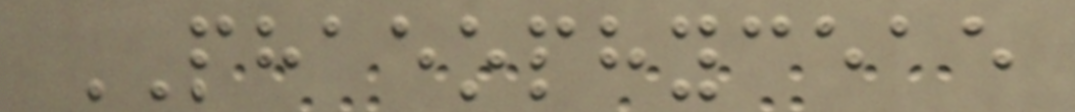PHAEOPHYCEAE
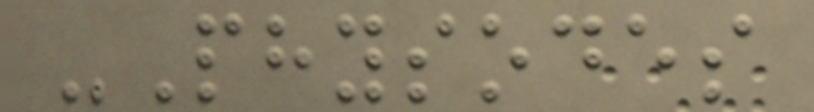-Physodes
